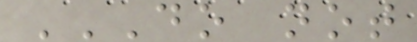DO NOT
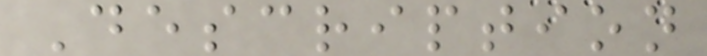Description
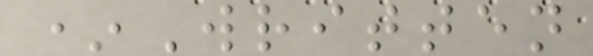*Written
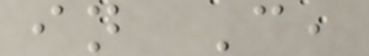in C,
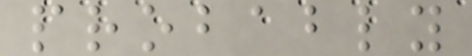probably
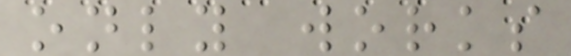only works
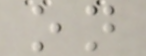on
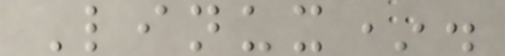Linux*.
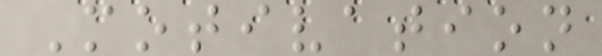Motivation
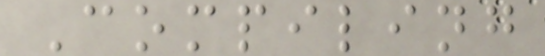Compiling
